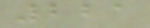221
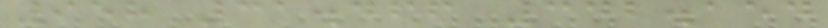958 31.466 342.154
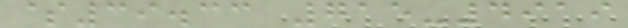$39.33 715-4919
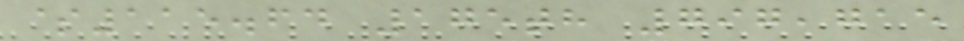$115.64 175th 797,715
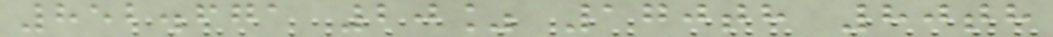852.671 20% 170th 80th
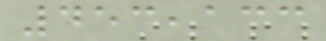453,133
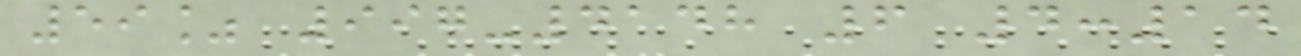59% 997-4148 6 4:14
